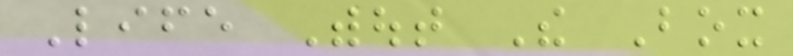Life Without The Box
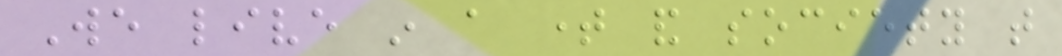We live in a time and society that
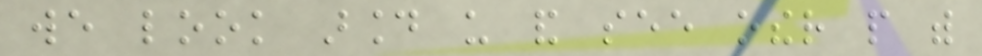we look around us and see other people with
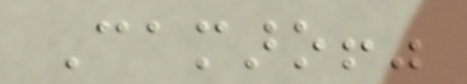Camaro!"
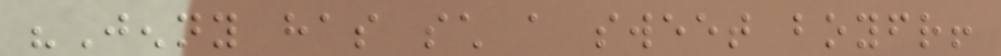"Jenny has such a sweet boyfriend!
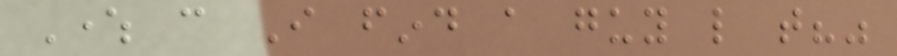Where can I find a guy like that?"
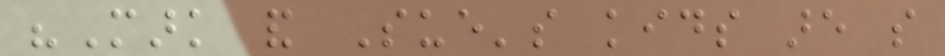"Mark and Sue's kids are so
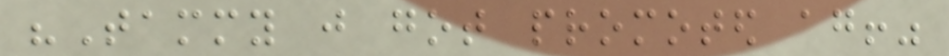"Tammy just got promoted again!"
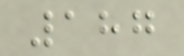187
